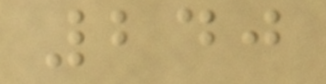240
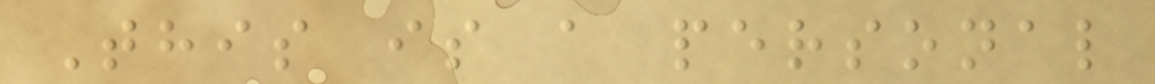This is a personal
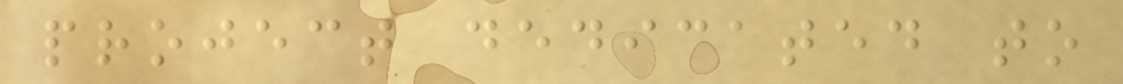project dedicated to
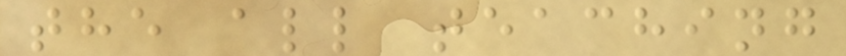the all teaching
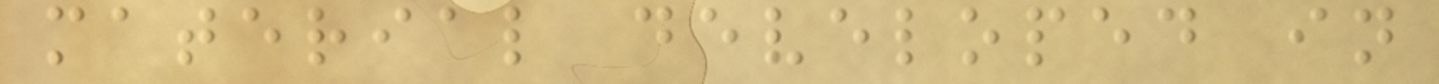material developed in
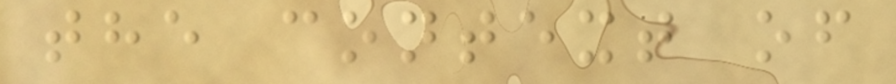the context of
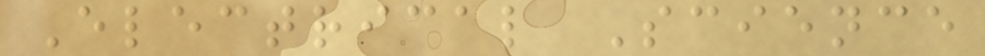Electrical Science
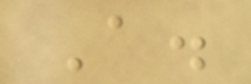A.
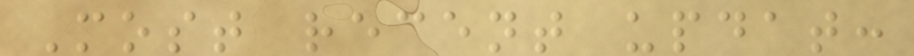Most recent updat:
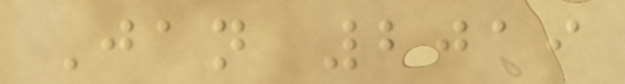Jan 2019
